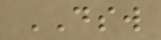DSW
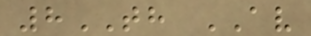8TH AV
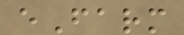eFarm
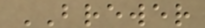BREWER
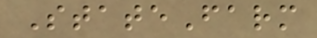StateFarm
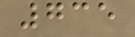735
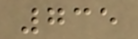735
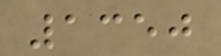1350
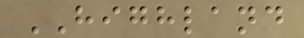HIGHLAND
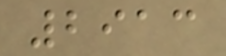2913
